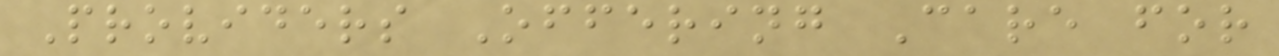Providers Offering Care for
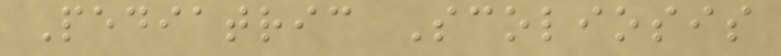Pediatric Scoliosis
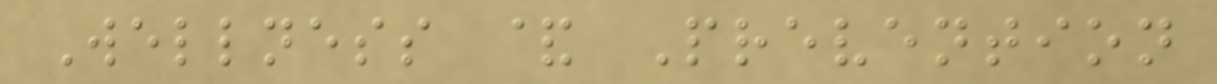Wellness & Prevention
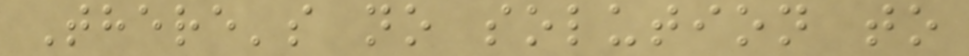There's no solution to
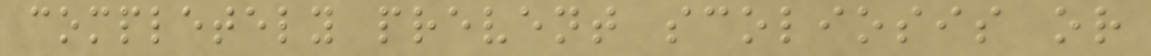completely prevent scoliosis or
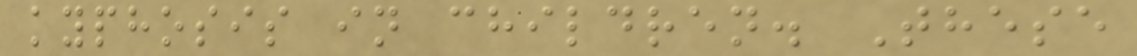kyphosis in children. These
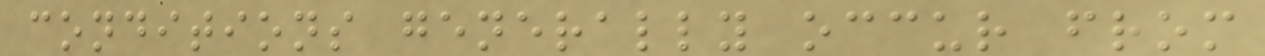conditions generally occur from
